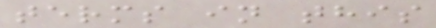terms in this
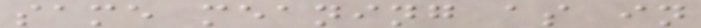same meaning as in
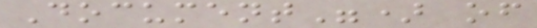Document") of
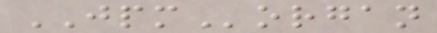JPMorgan
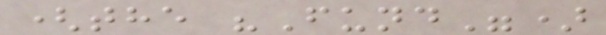(the "Fund")
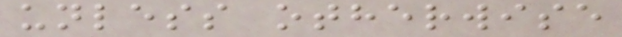unless otherwise
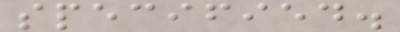specified.
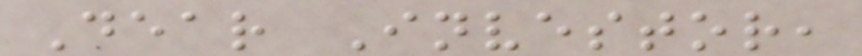Dear Investor,
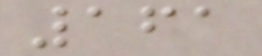161
